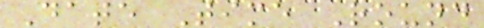Date Time Round
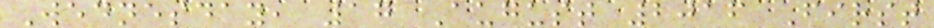Wednesday, 17 August 2016 First
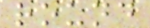round
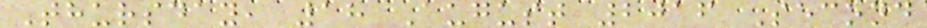Thursday, 18 August 2016 Second
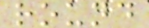round
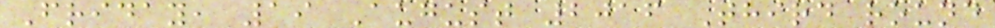Friday, 19 August 2016 Third round
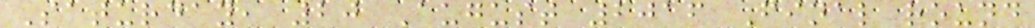Saturday, 20 August 2016 Final round
